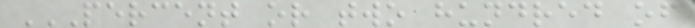PERCENT OR TWO HUNDRED OF
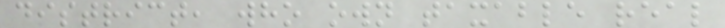district, who own taxable real
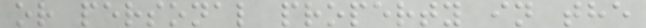or personal property in the
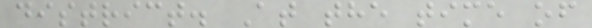district. At the time of
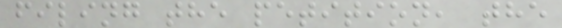filing the petition, the
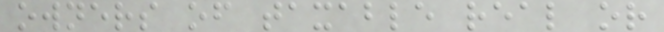owners of taxable real or
